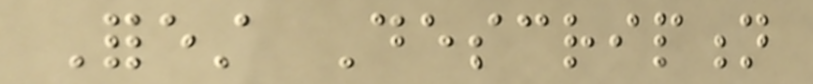Forest Description
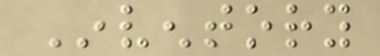Inventory
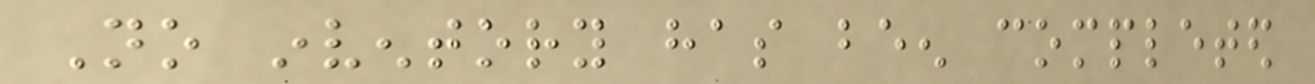No inventory has been completed
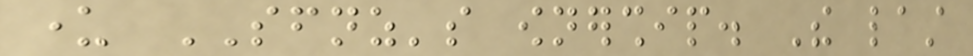under SFNZ's ownership. The last
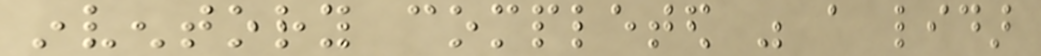inventory completed was a lidar
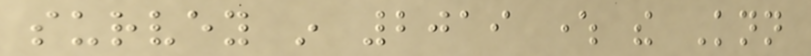survey in 2019 where the Knn
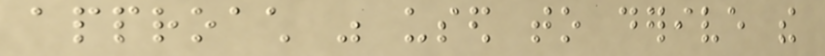approach was used to derive the
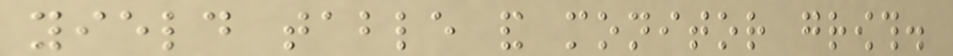yield table and monitor growth.
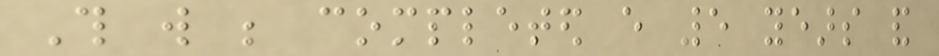This will be completed every 5 years and
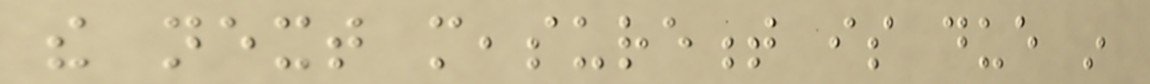the next measurement is due in
